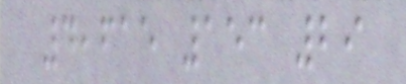4,615 153 29
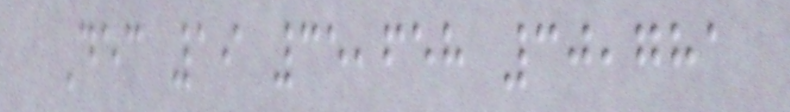Dec 19 35,658 30,781
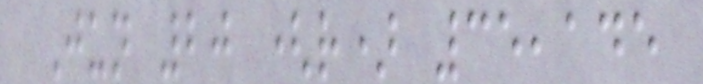Jun 20 (r) 35,145
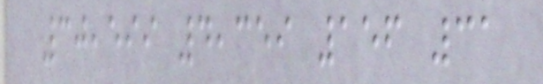30,599 4,359 156 31
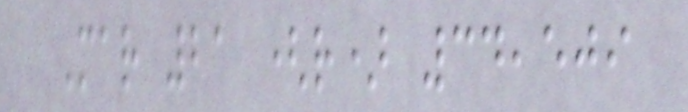Mar 21 (r) 34,509
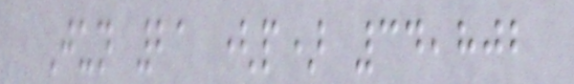Jun 21 (p) 34,802
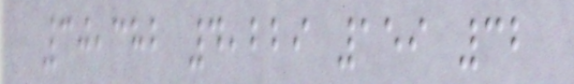30,382 4,229 159 32
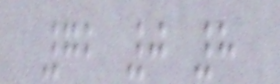72 0 8
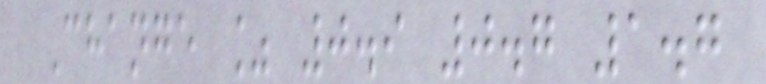Change % 0.9 0.7 1.7
